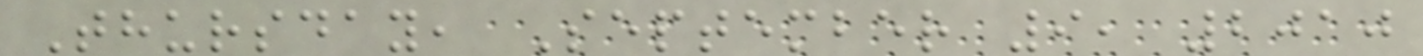Thursday, September 9, 2010
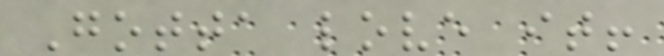Gotta love it!
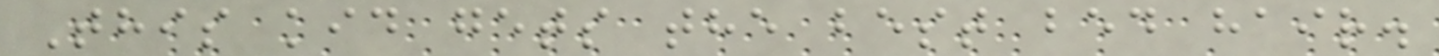This kid gets the best bed hair.
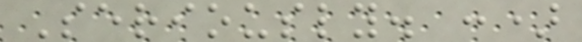Seriously. :)
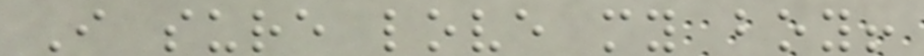I sure love my boy!
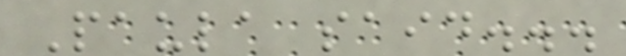Paula said...
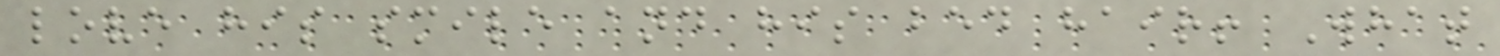love his smile and his bed hair! What
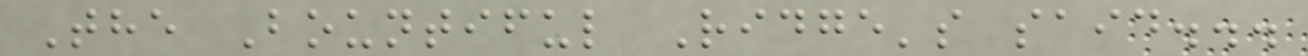The Bountiful Ridge's said...
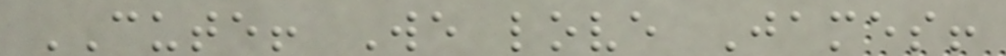CUTE! We love James!
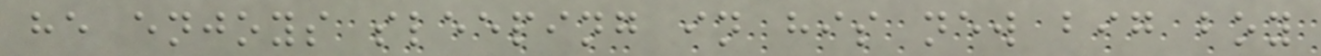he enjoys sleeping in his new big boy
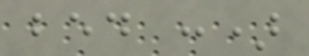bed :)
